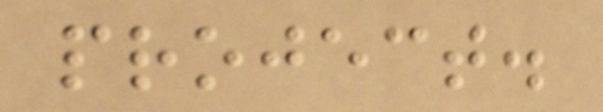project.
